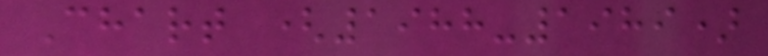Chart (1988-1989)
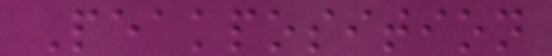Peakposition
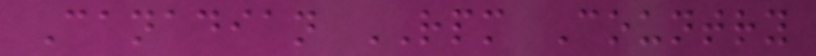Canadian RPM Country
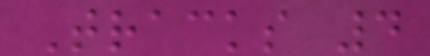Tracks 4
